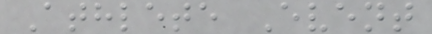Athlete Event
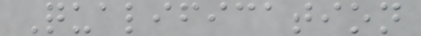Qualification
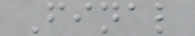Final
